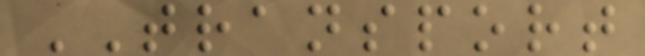TRANSPORT
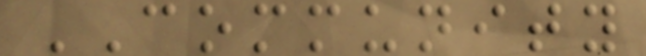COMMUNITY
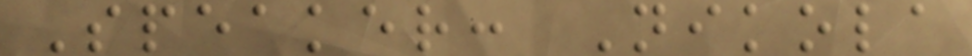Speaker: Nikola
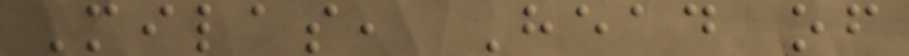Milas, Head of
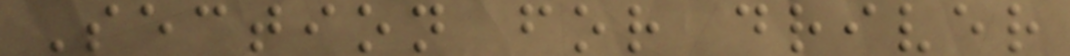Section for driver
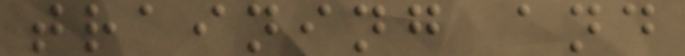training and
